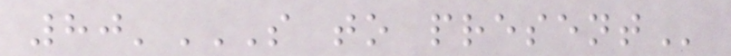80'S TO PRESENT
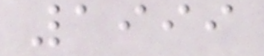1999
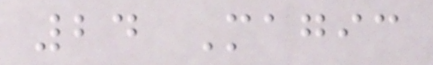24 Magic
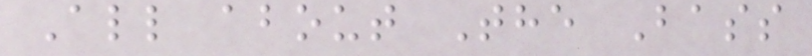All about The Bass
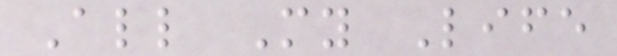All My Life
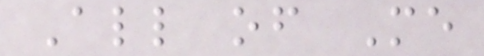All of Me
